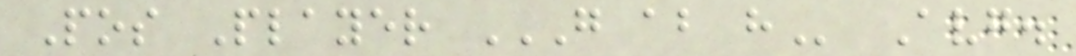Pos Player G AB H Avg.
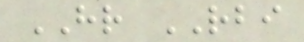HR RBI
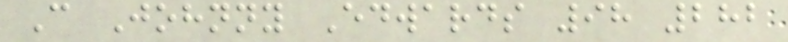C Johnny Edwards 98 282
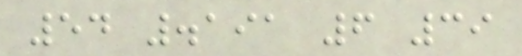54 .191 6 39
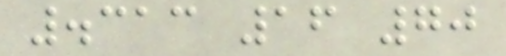.313 16 70
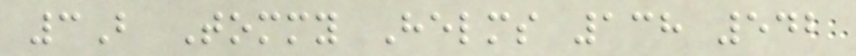3B Tommy Helms 138 542
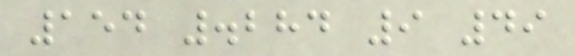154 .284 9 49
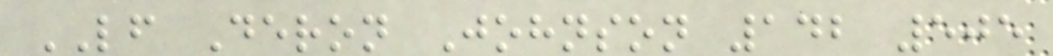LF Deron Johnson 142 505
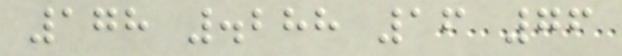178 .288 16 76
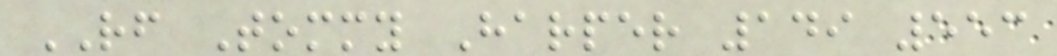RF Tommy Harper 149 553
